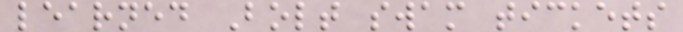learned Bolt swam tickets
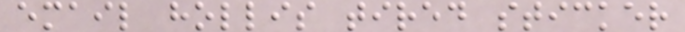email hollis tired sticker
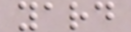yard
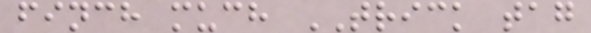finch much TRICK tag
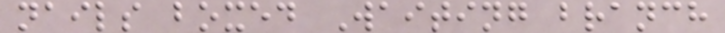nails boxed Waiting branch
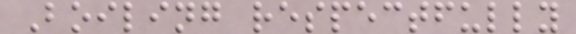Boiling respectfully
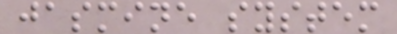jasmine system
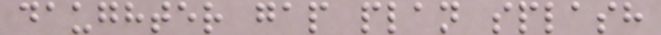daughter gap plan splash
